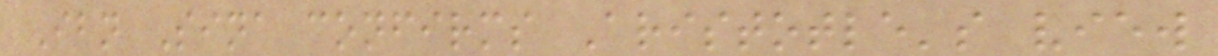Ibn Sina confirms Aristotle's view
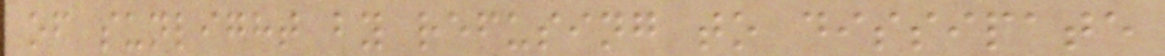of sunlight by refusing to dissipate
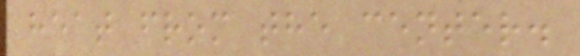heat from the center.
